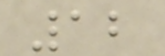12
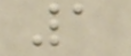1
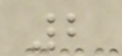2
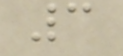3
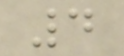4
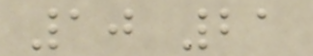10 21
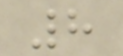8
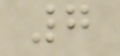7
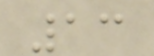13
